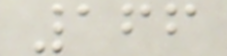166
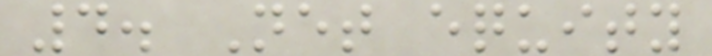4. Net equity
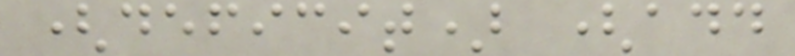(deficit) (add
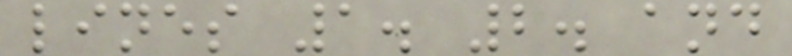lines 1. 2. and
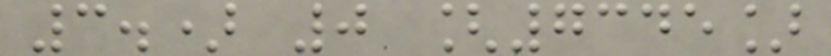3.) 0 [7345]
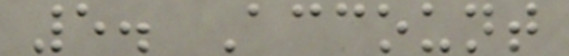5. Account
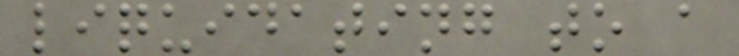liquidating to a
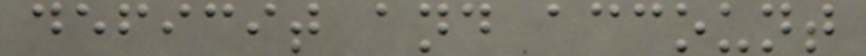deficit and account
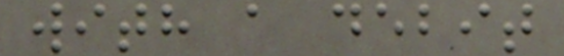with a debit
